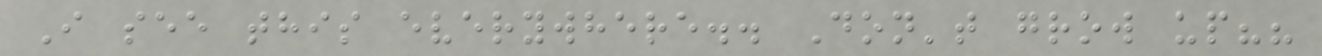I see this everywhere.. Don't grow up??
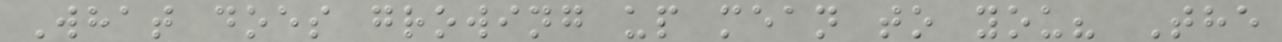What does growing up mean to you? The
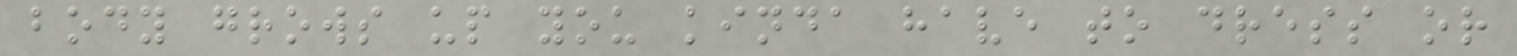body grows up you kinda have to dress or
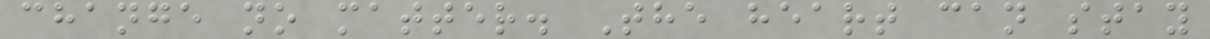change no matter. The heart can stay
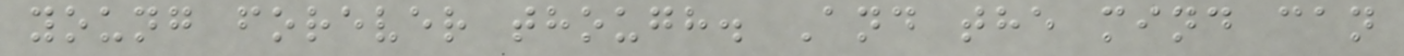young forever though. And the mind can
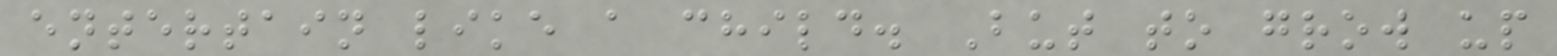entertain like a child. But to grow up
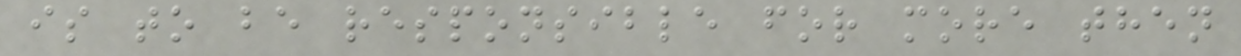is to be responsible for more then
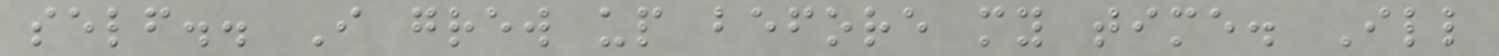self.. I grew up before my time. Ill
